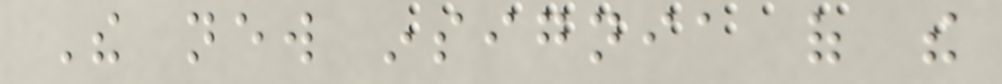The new insignia of the
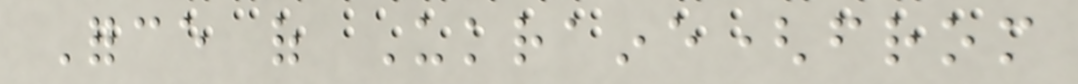Force of Ukraine(from
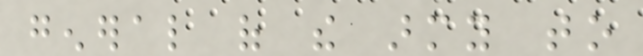general of the army to
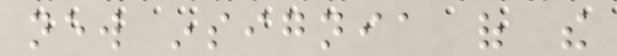new insignia of the
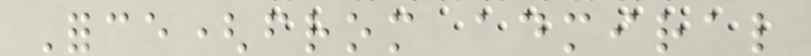Force(from admiral
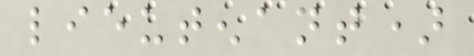lieutenant)
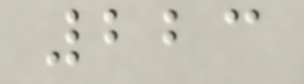223
